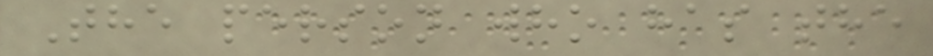The person who has the
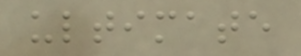ultimate
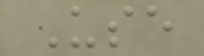Use
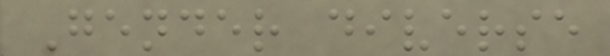Gender diverse
